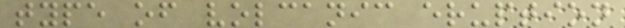type of volcanic eruption
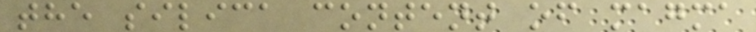the silica content of magma
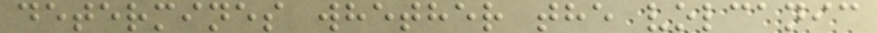determines whether the volcanic
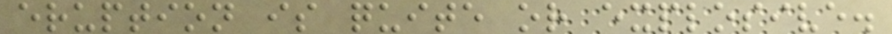eruption is quite or explosive.
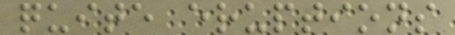quite eruptions
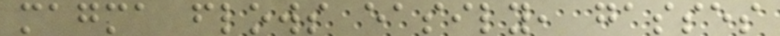magma flows easily, gasses
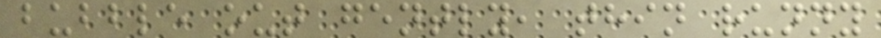bubble out gently, thin runny
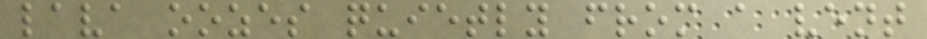lava oozes quietly from a vent
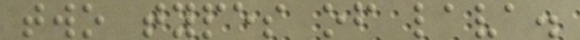two types of lava.
